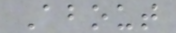About
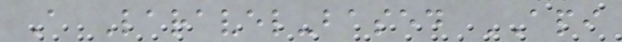A Laravel-based API
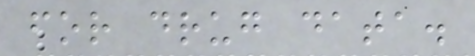for drug data.
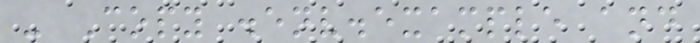- Copy .env.example and
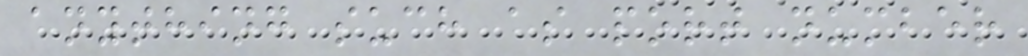anything such as port number
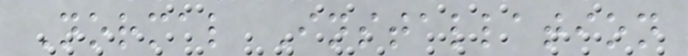Normal Installation
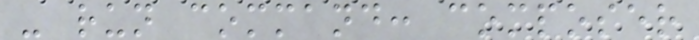- run command: composer
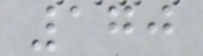170
